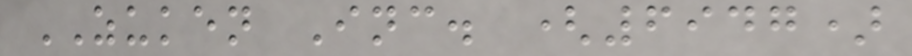ZUKEN Inc. (6947)
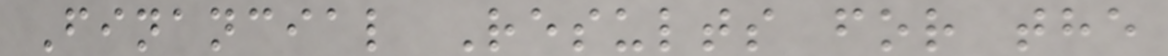Financial Results for the
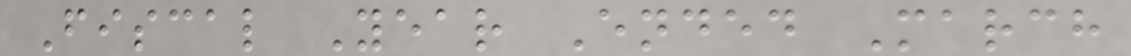Fiscal Year Ended March
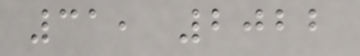31, 2022
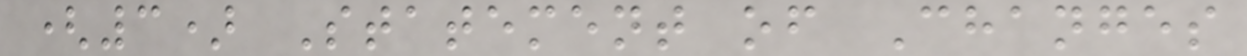(3) Statement of Changes
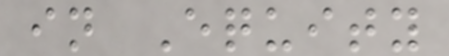in Equity
